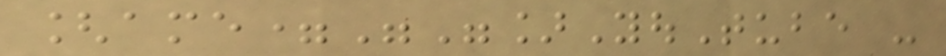[ame=""]YouTube -
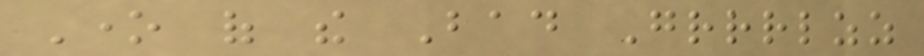One of the Bad Grrrlzz
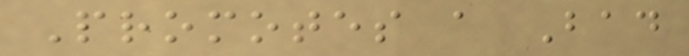Promotes a Bad
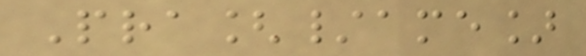Pra[/ame]
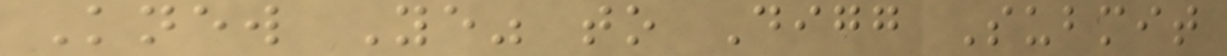Knew Ye" to Digg Submit
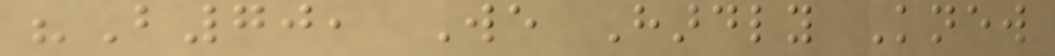"B70, We Hardly Knew
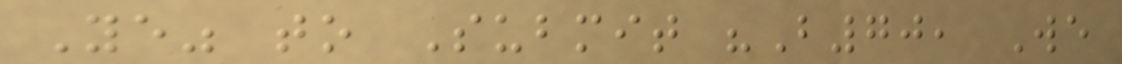Ye" to Submit "B70, We
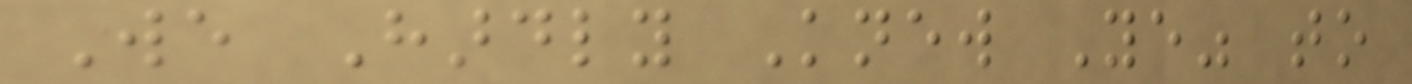We Hardly Knew Ye" to
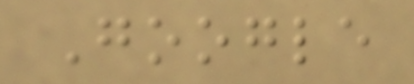Google
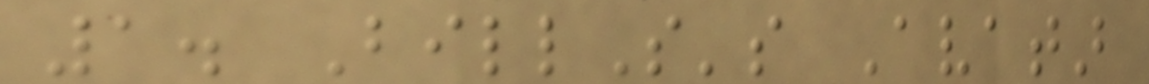1. BillS's Avatar
